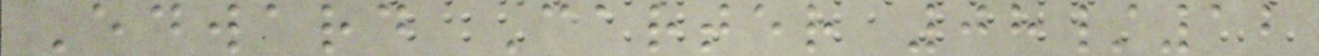Edward Carter 08/12
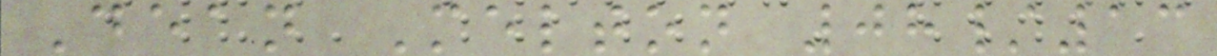Dean Melton 08/13
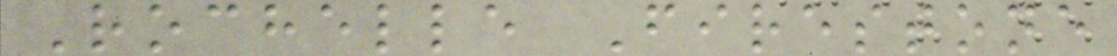Rochelle Firestone
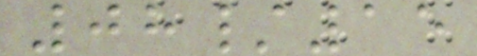08/15
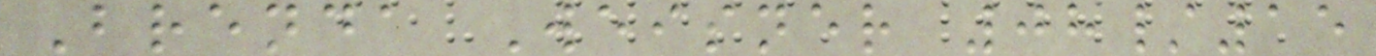Brenda Weisner 08/15
